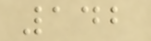142
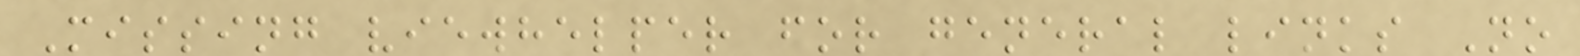Missing viewhelper for general links No
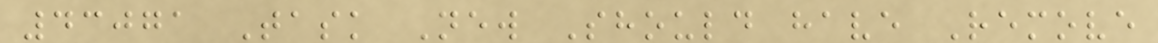43071 Task New Should have Remove
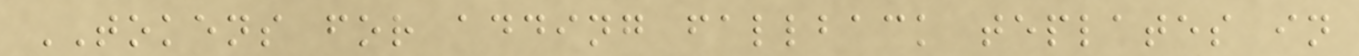TOKENS for adding fallback teplates in
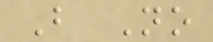B No
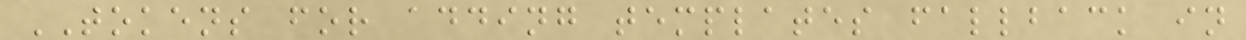TOKENS for adding templates fallback in
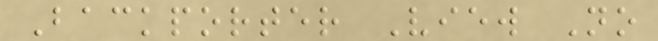Backporter View No
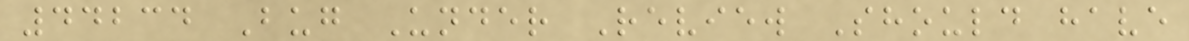44234 Bug Under Review Should have
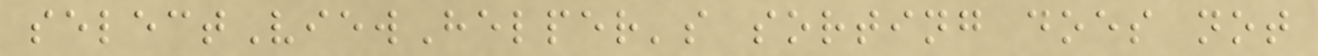selectViewHelper's sorting does not
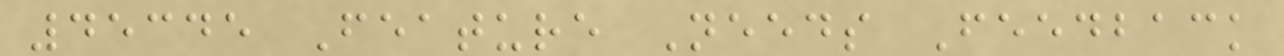45345 Feature Needs Feedback
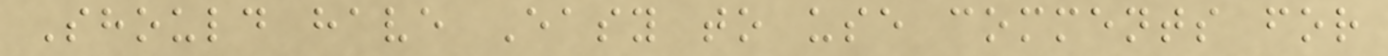Should have Easy to use comments for
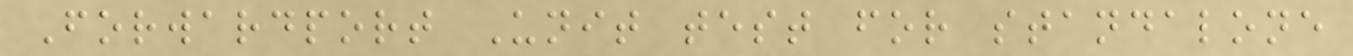Forwardport Unit test for standalone
